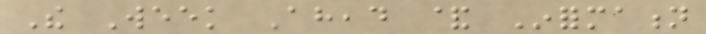The Week Ahead & Information
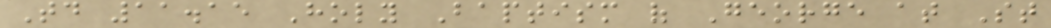Today 11.15 Holy Baptism of George at St
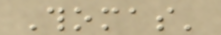Thomas'
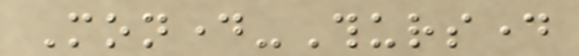Monday-Thursday
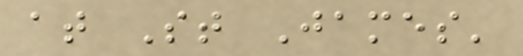at St James'
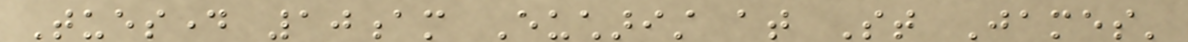Tuesday 10am Eucharist at St James'
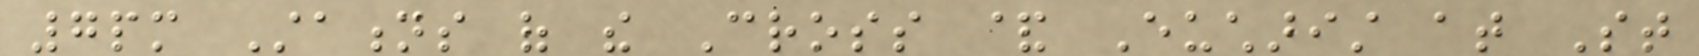7pm Stations of the Cross & Eucharist at St
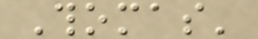Thomas'
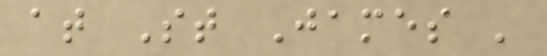at St James '
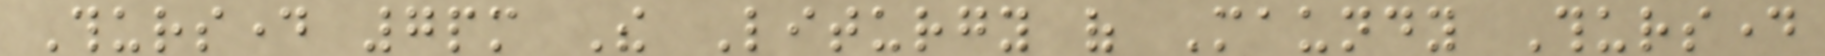Thursday 7pm The Liturgy of Maundy Thursday
